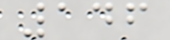146
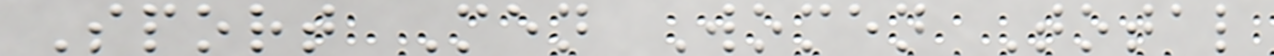Sport Men Women Total
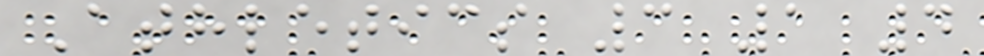Athletics 3 1 4
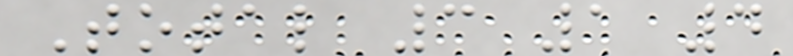Total 3 1 4
